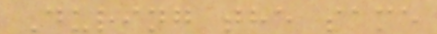During the same
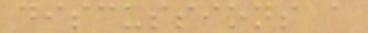discussions a
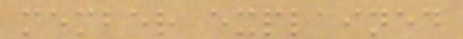member explained
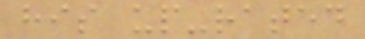his up-rated
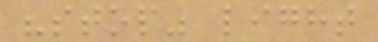"stop" light
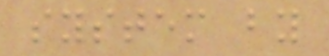system by
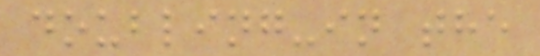doubling-in the
